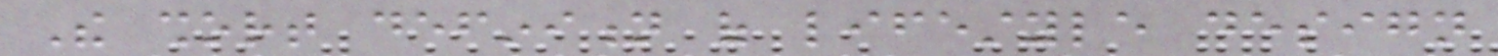The short definition of lifestyle design
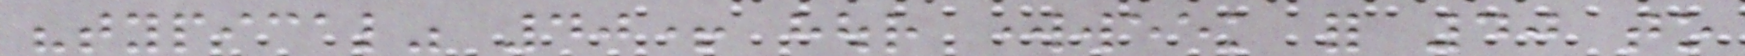"typical" 40+ hour workweek for 40 to
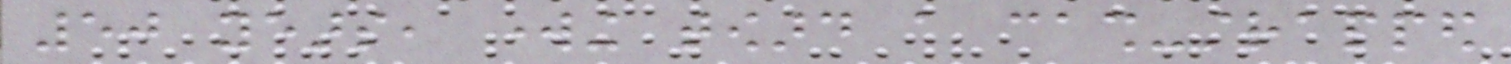50 years, working toward a cash-strapped
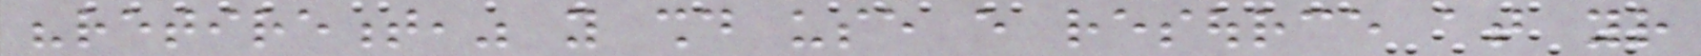"retirement," you should use every resource at your
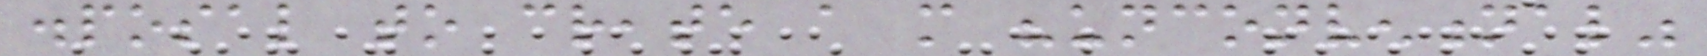disposal to create a more "unconventional"
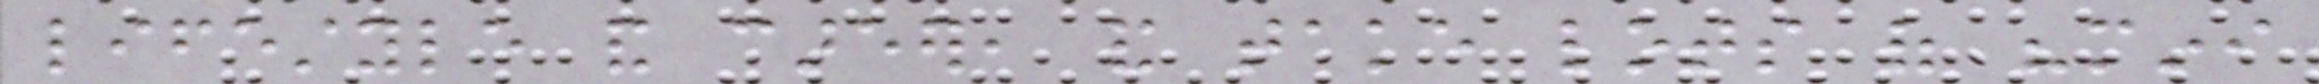lifestyle and career, and take lots of "mini
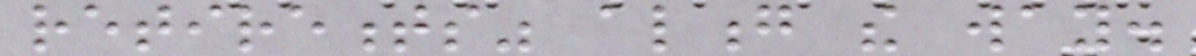retirements" along the way.
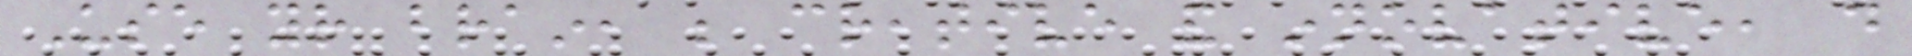Use your brain, be creative and innovative, do
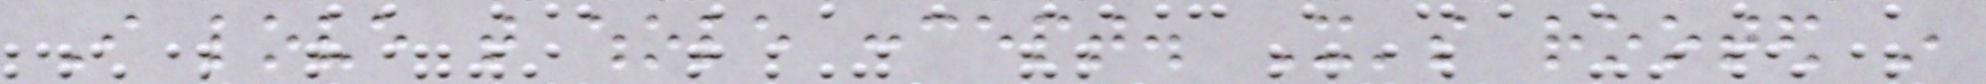I love that whole concept. It's rooted in
